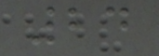24
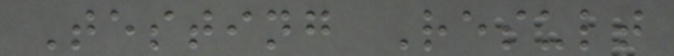Testing Result
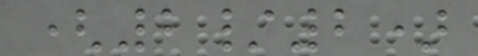(2/2)
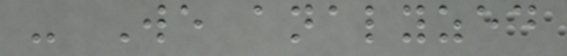- We analyzed
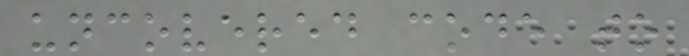uncovered code to
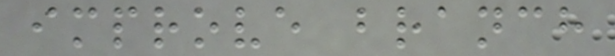improve branch
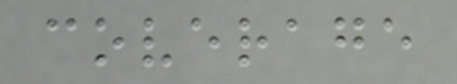coverage
